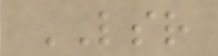LSR
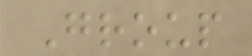Group
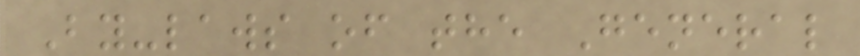By-laws of the General
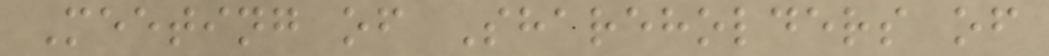Meeting of Shareholders of
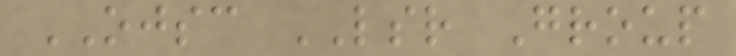OJSC LSR Group
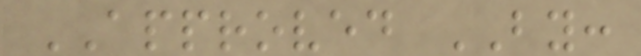APPROVED BY:
